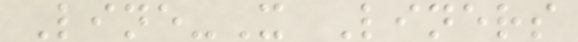Line-X Liners
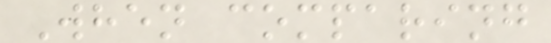When comparing
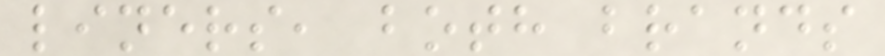liners, both brands
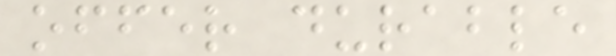offer durable
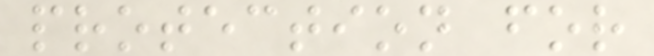protection for
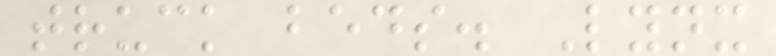truck beds. Lynx
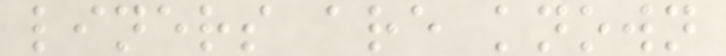liners are known
